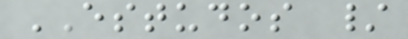ESTUDOS /
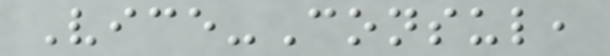Vice-Consul,
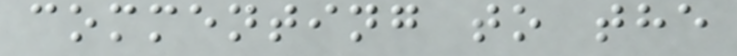commenting to the
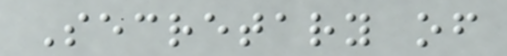Secretary of
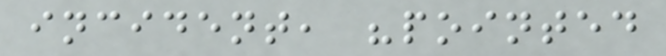incident, "pointed
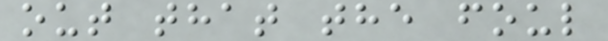out that the foul
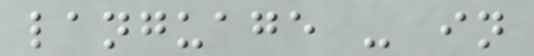language - in
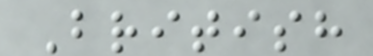British
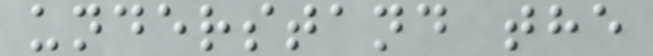understand the
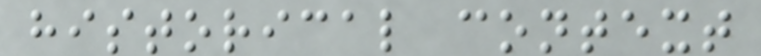historical context
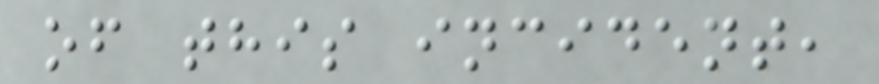of this incident,
